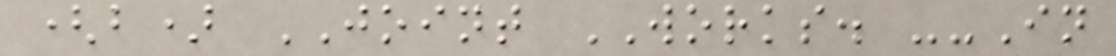(b) JOINT WORKS. --In
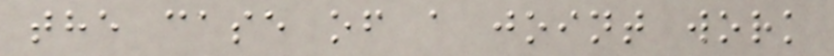the case of a joint work
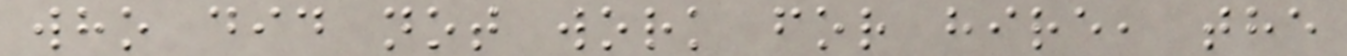who did not work for hire, the
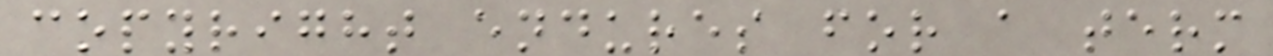copyright endures for a term
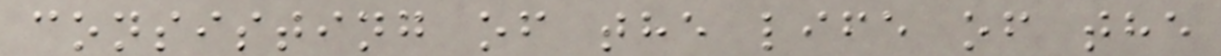consisting of the life of the
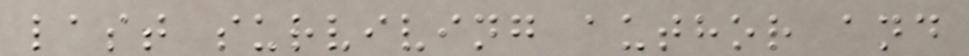last surviving author and
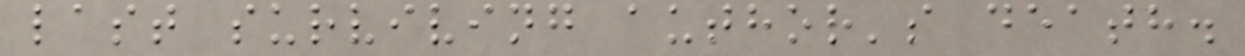last surviving author's death.
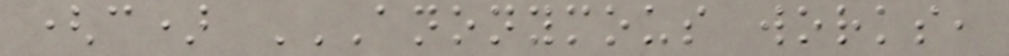(c) ANONYMOUS WORKS,
